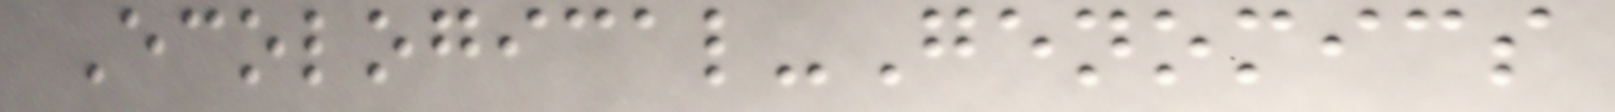Ecological-Genomics
